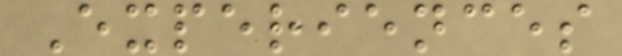Experiences
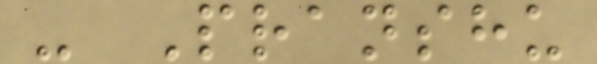- Pranshu
